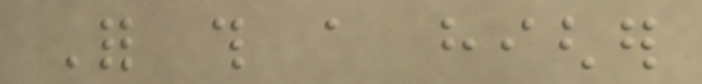For this a higher
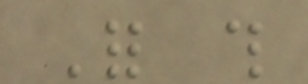For this
